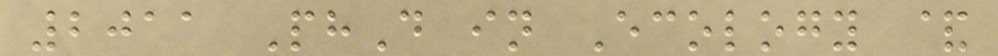2011 PhD in Ecology &
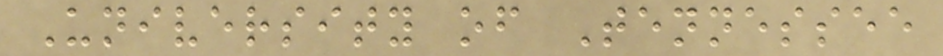University of Tennessee
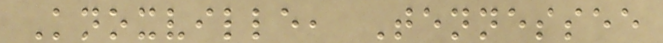Knoxville, Tennessee
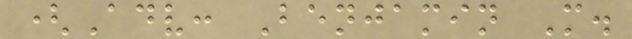(Adv: Benjamin M.
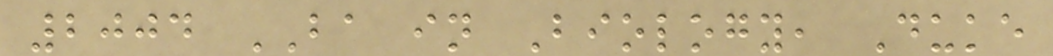2004 BA in Biology, Duke
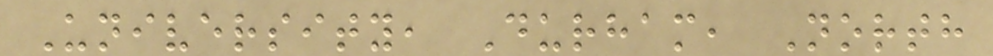University, Durham, North
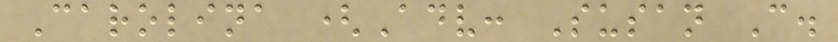Carolina (Adv: Susan C.
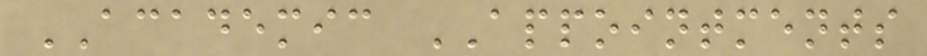ACADEMIC APPOINTMENTS
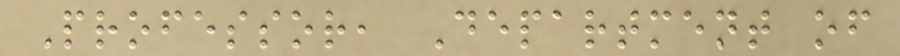Professor, Department of
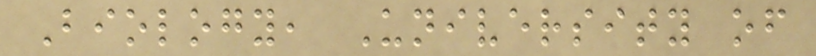Biology, University of
